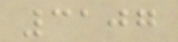3107
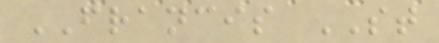FRANCIS ST
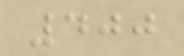400
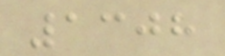1308
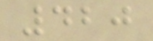420
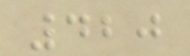420
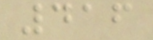416
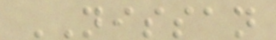NISSAN
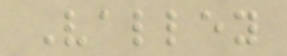Valley
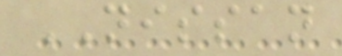NISSAN
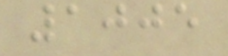1005
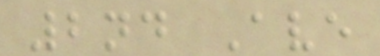2nd Ave
